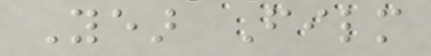Year Film
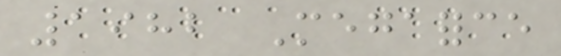1982 Megaforce
